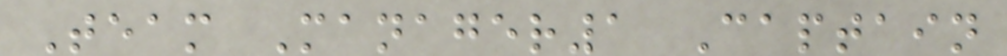Team Manager1 Captain
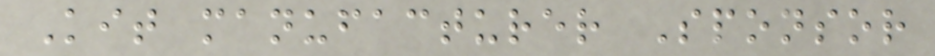Kit manufacturer Sponsor
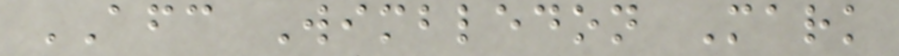AFC Wimbledon Mark
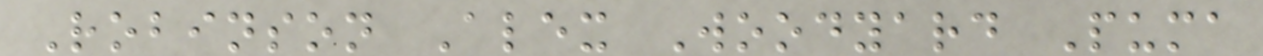Robinson Alex Woodyard Puma
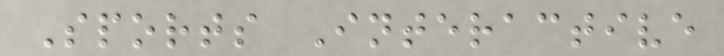Sports Interactive
